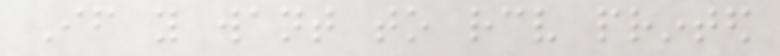If you want to receive printed
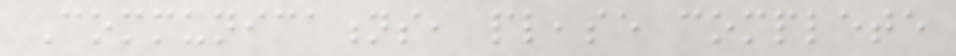Communications, please complete
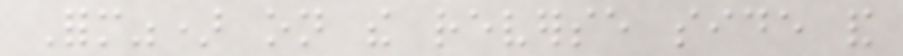Form") on the reverse side and
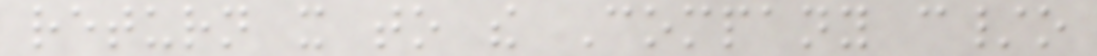return it to the Company c/o
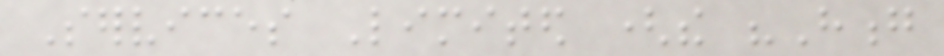Services Limited (the "Hong
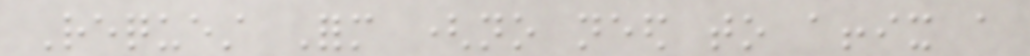Request Form (no need to affix a
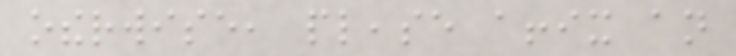otherwise, please affix an
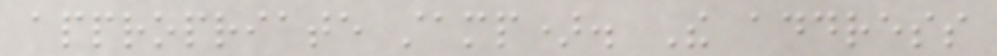appropriate stamp). The address
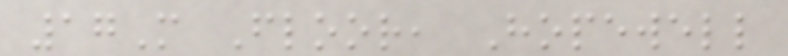17M Floor, Hopewell
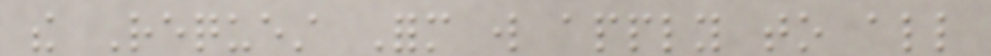the Request Form will apply to all
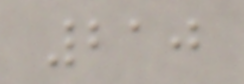210
